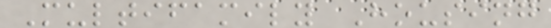Multifamily Housing
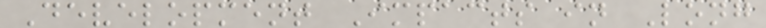Development Impacts in Long
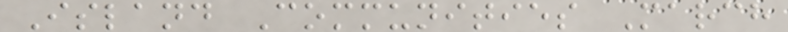Island Communities March
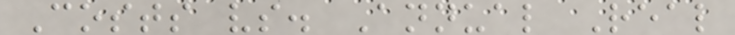Costs vs. Annual Real
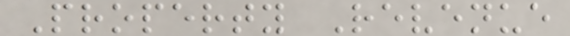Property Revenue
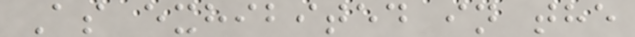As exhibited in the
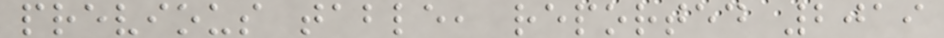previous table, reported 2019
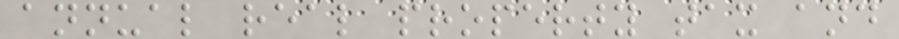annual real property tax and
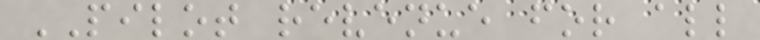PILOT revenue for all
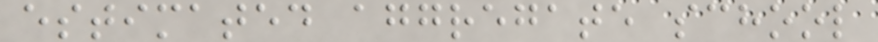estimated aggregate school
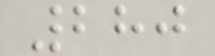280
